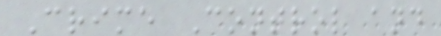Crime Control and
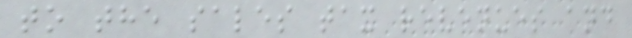to the sales tax revenues and
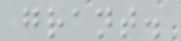grant.
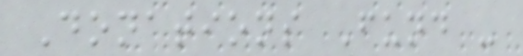Donations Fund -
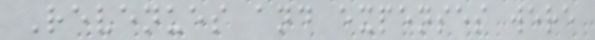Revenues and expenses were
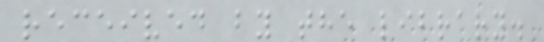received by the library.
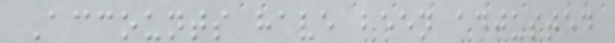Accounts have been adjusted
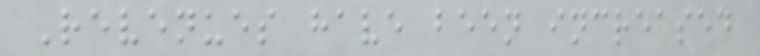Revenues have been increased
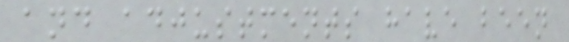and adjustments have been
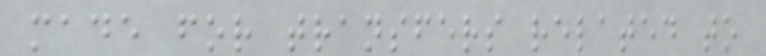made for transfers related to
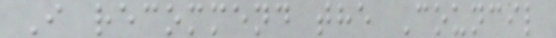I recommend the Council
